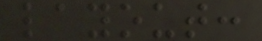layout:
